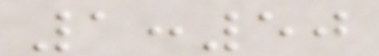1:50
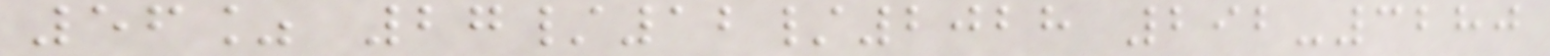56% 27/12/2028 292-3280
